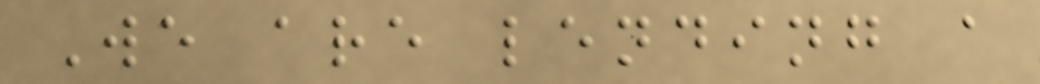We are lending a
